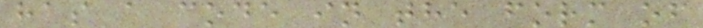has a code in the form of
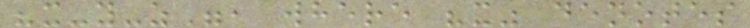"x-y-z", where "x" denotes
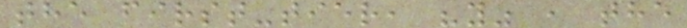the first-tier, "y" , the
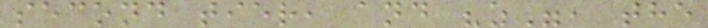second tier, and "z", the
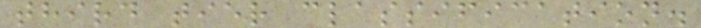third tier classification.
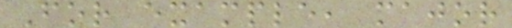For example, major
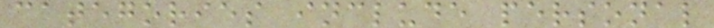categories include personal
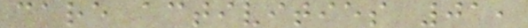care activities 01,
